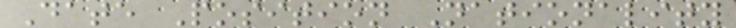Date Position Nationality
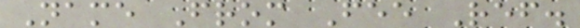Name From Fee Ref.
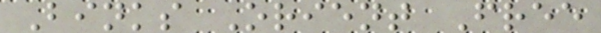Binks Orient Free
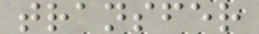transfer
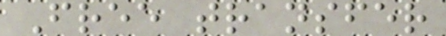Free transfer
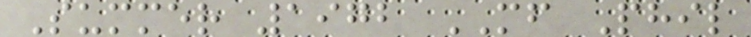Summer 1972 MF Phil
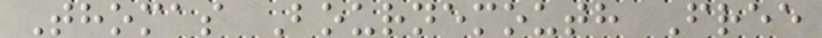Thomas Bournemouth Free
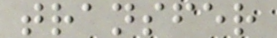transfer
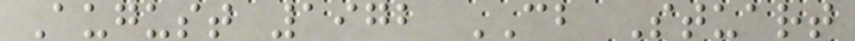August 1972 CB Stuart
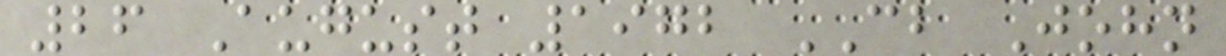26 August 1972 CB John
